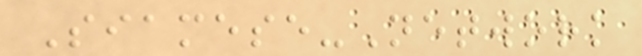Siamese-Network
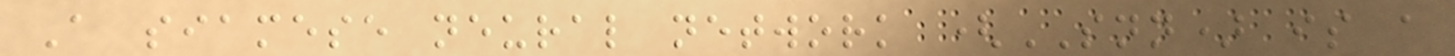A siamese neural network (SNN) is a
